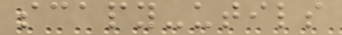scapy-utils
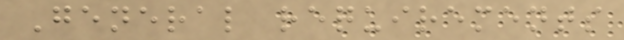General requirements
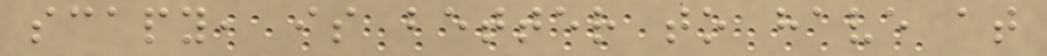scapy, is better to have at
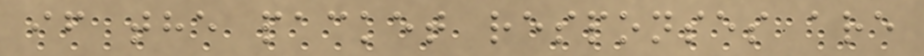if the packet responses are
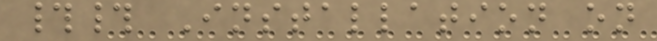## Installation on
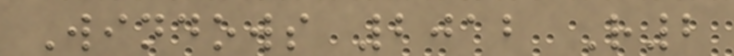Windows 2012 R2
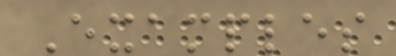Examples
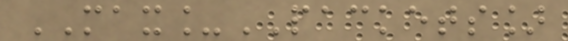MAX_PACKETS]
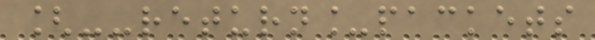[--return_packets
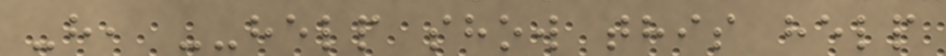-h, --help show this help
